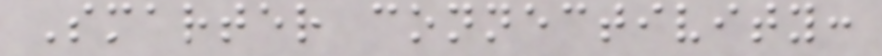Smarter connectivity:
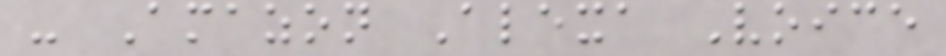- Amazon Alexa Voice
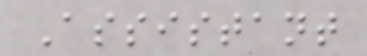Assistant
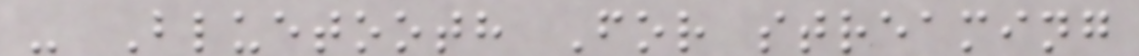- Bluetooth For streaming
